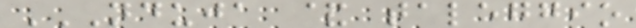NDUJA & TALEGGIO
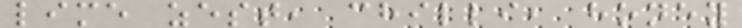lime zest, chilli, honey
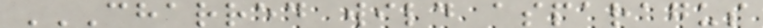CHARRED WILD ASPARAGUS
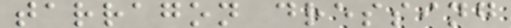tarragon dressing
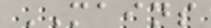MAINS
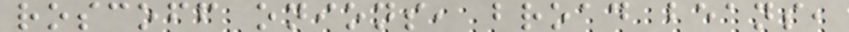roscoff onions, broad beans,
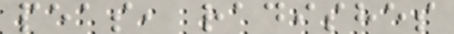peas, radishes
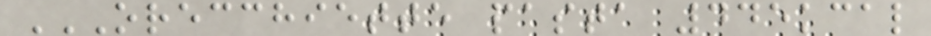ORECCHIETTE PASTA 445KCAL
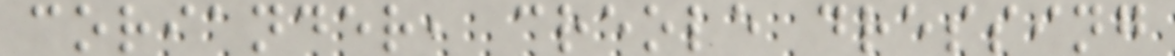coriander, creole dressing
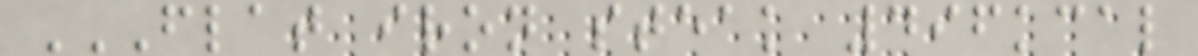FLAT IRON STEAK 496KCAL
